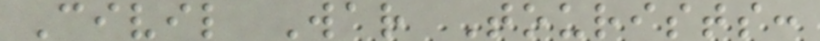Civil War Tourists:
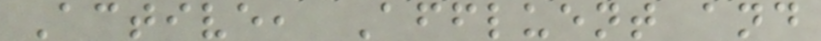Active, Affluent and
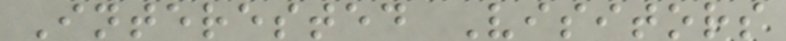Interested Visitors
